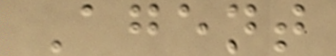Agent
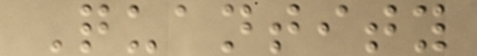Quantity
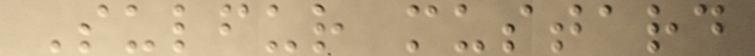Sulfur mustard
